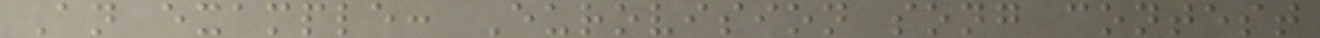An example: Eurovision song contest
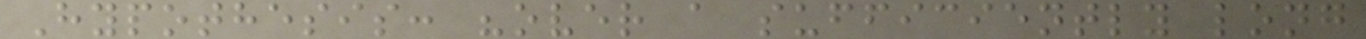Hypothesis: "over a sufficiently long
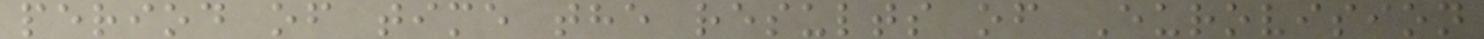period of time the results of Eurovision
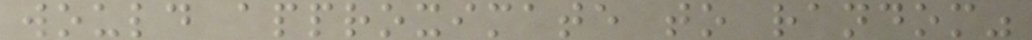would approximate to random"
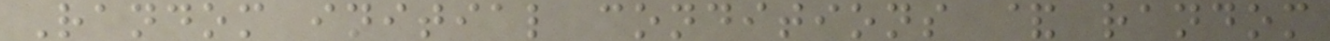Random initial conditions & random
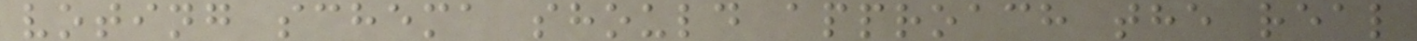voting schema should approach the real
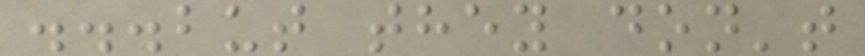...but they don't
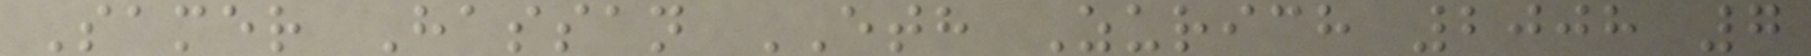Samer Hassan ETH Zurich 2008 7
